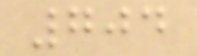704
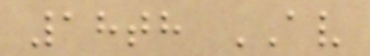18th AV
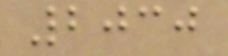2030
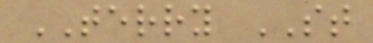TERRY ST
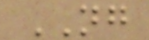NG
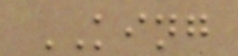KING
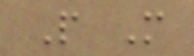P M
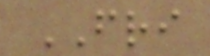FRI
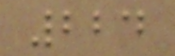224
